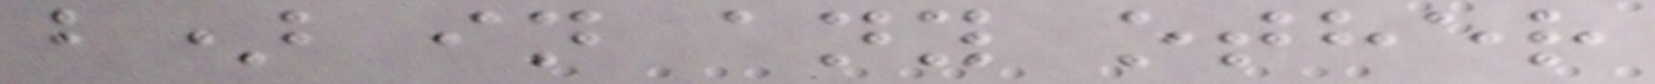b) in any other
